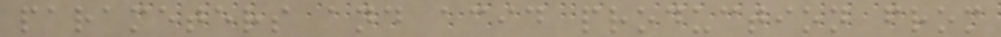parameters and acid production from
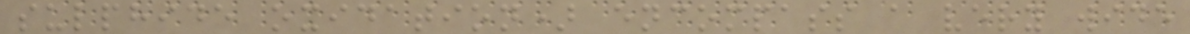sulphide oxidation) encompass a very wide
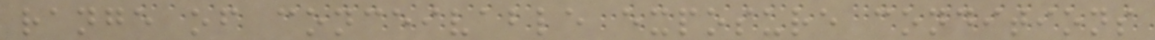range of conceivable exposure conditions
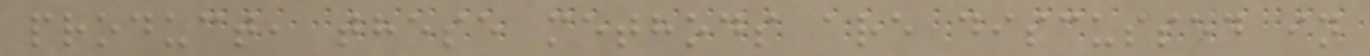product, these methods are discussed in
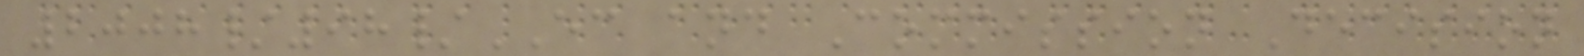2008/98/EC and Commission Decision
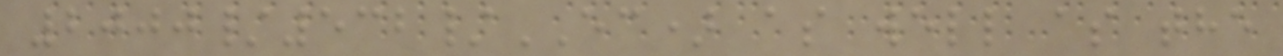2000/532/EC) as well as the
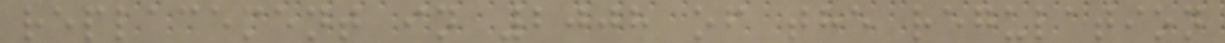replacement in 2008 of the regulation
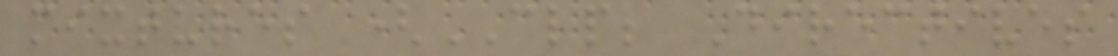mixtures (CLP; Directives
